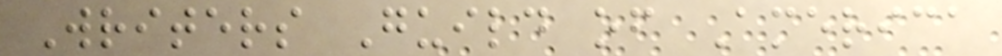Writers Guild of America
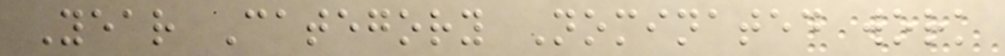Year Category Nominated work
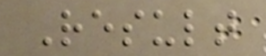Result
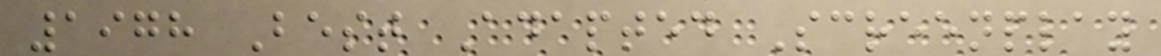1978 Best Adapted Screenplay
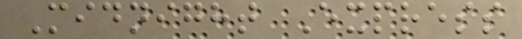Midnight Express
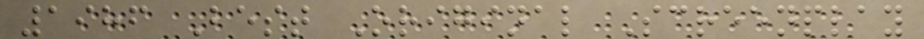1986 Best Original Screenplay
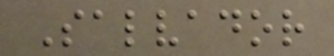Salvador
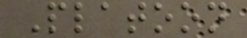Platoon
